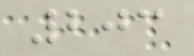203
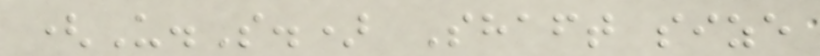(U.S.) Shaft size
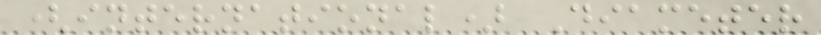(international) Diameter
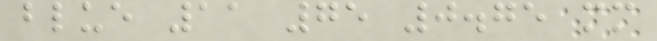blue 11 75 0.75 mm
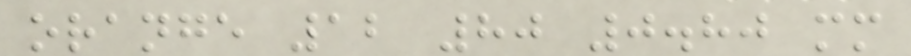orange 12 80 0.80 mm
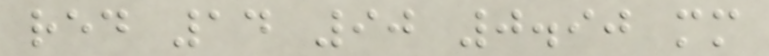red 14 90 0.90 mm
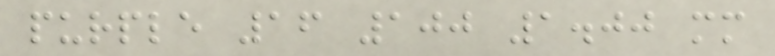purple 16 100 1.00 mm
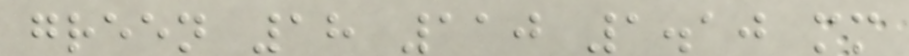green 18 110 1.10 mm
